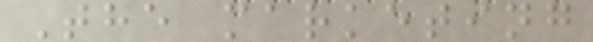The marketing
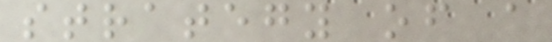strategy of a
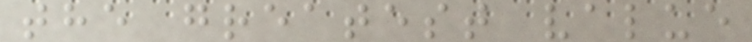the greatest value
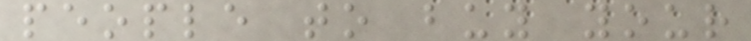people to buy your
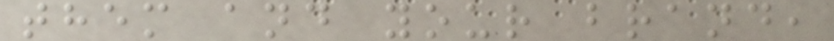them and your brand,
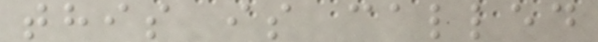this is called
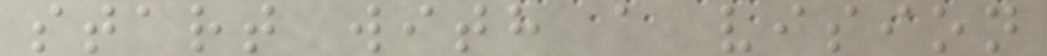start with a vision
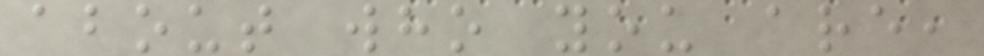about who you are,
